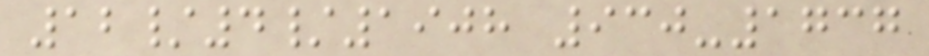12/4/1908 930-1737
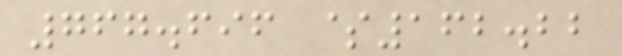767.696 $162.22
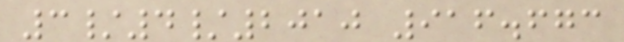3/4/2010 916.673
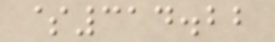$314.22
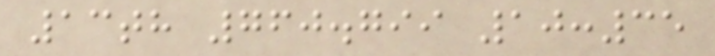13th 760.799 10:35
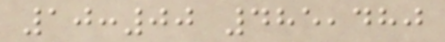10:00 485,480
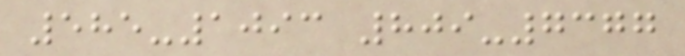585-1093 809-7377
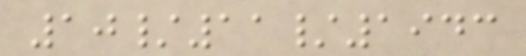10/11/1943
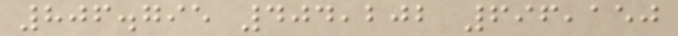806.795 404,202 696,150
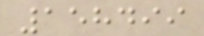158499
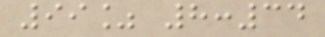99% 8:34
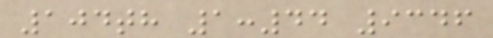104th 1:44 9346
